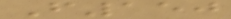F150
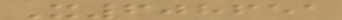X608651
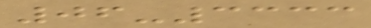06-3333
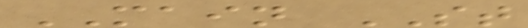MAIN ST
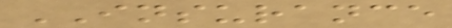INSURANCE
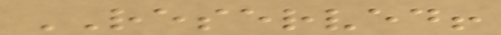RESERVED!
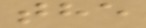the
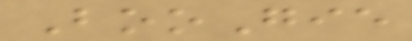BooGie
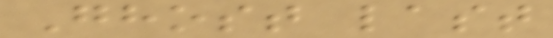Ghost last
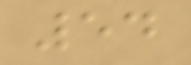54
